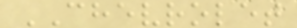CHEVROLET
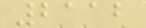2112
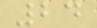24
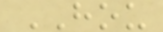HOU
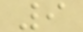9
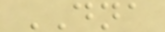DNA
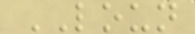LOUN
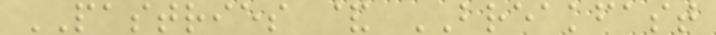PASTRIES & BREAKFAST
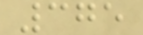375
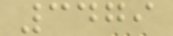3479
